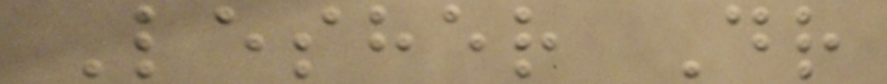Lesher Dr
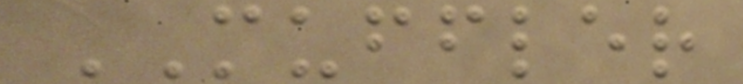MUFFLER
